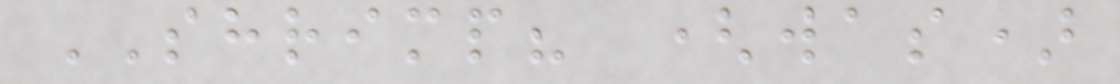SHRIMP? (was)
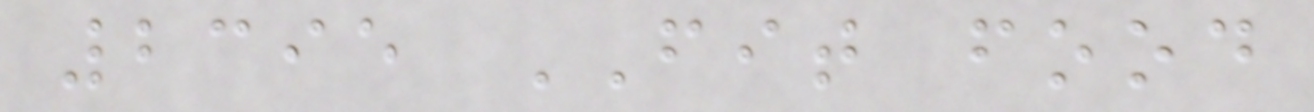2395 FIT food
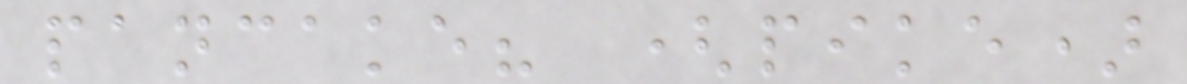pancake? (pike)
